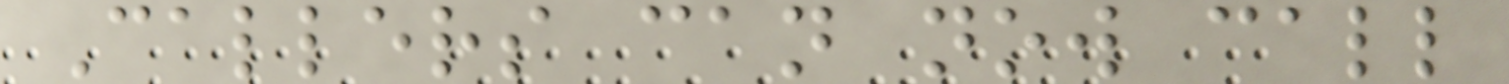Callers can now call
